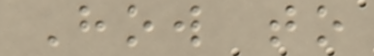How to
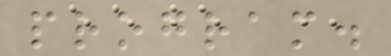program.
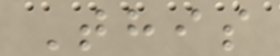This
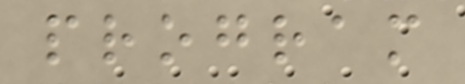program
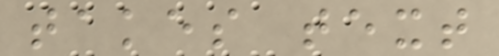takes text
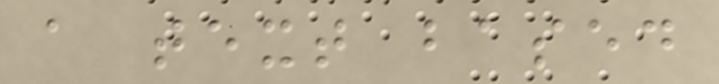a text based
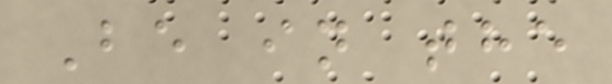Be in the
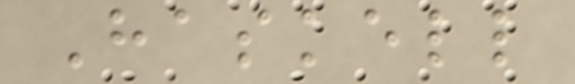Haskell
